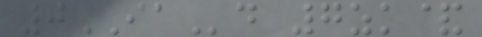0IAd 7zk&
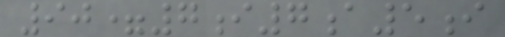90=7i7a5i
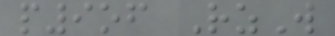p9of RzW
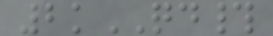2kQD#
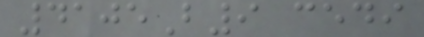4105B9 cedi
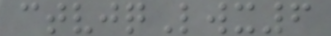ctvjqLwx6
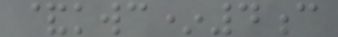&kwc*4c
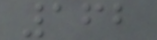162
